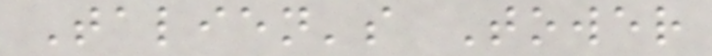Talien's Tower
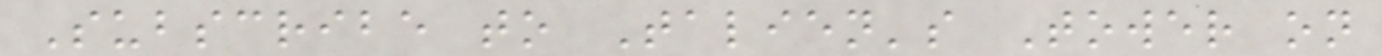Subscribe to Talien's Tower on
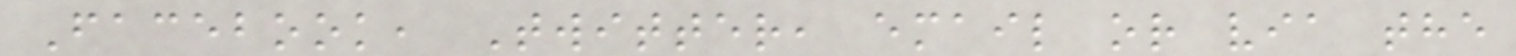Facebook, Twitter, email or via the
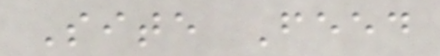Site Feed
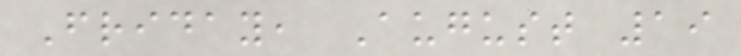Friday, August 19
